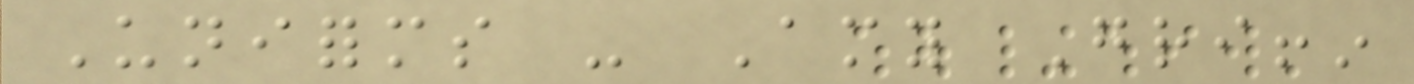Uniforms - Amy Griffin
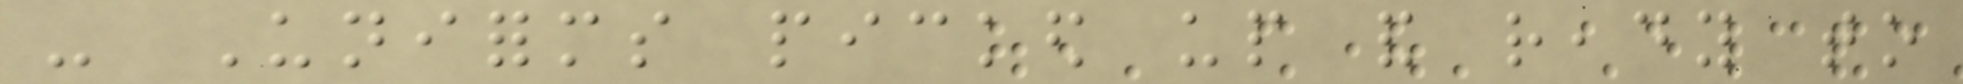- Uniforms picked up and ready to
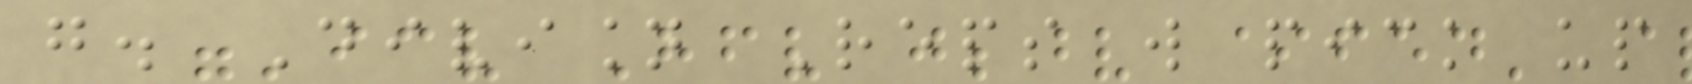go. Division Reps will pick up
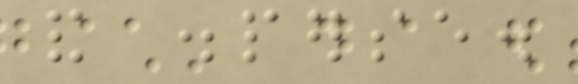and disperse.
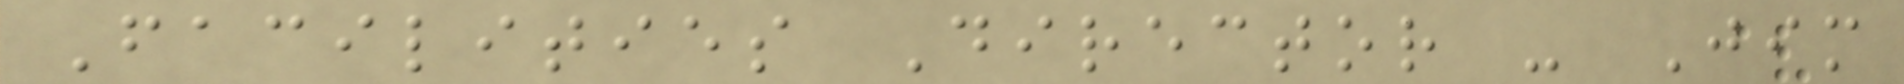Facilities Director - Jim
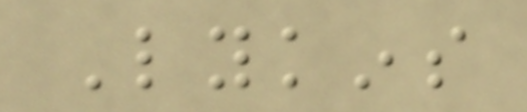Lykins
